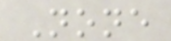None
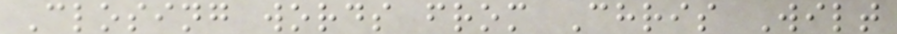Closing words from Chris Wilt
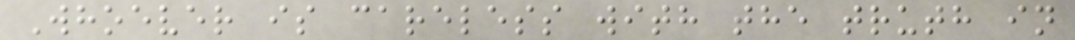Whoever is careless with the truth in
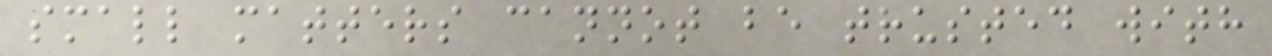small matters cannot be trusted with
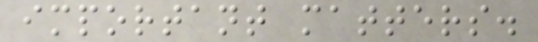important matters.
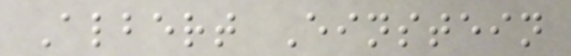Albert Einstein
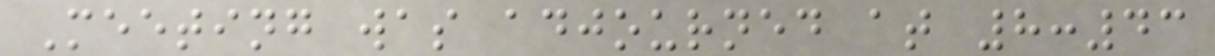Meeting was adjourned at 8:43
